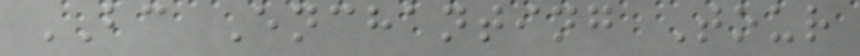BC Enchanting Tour
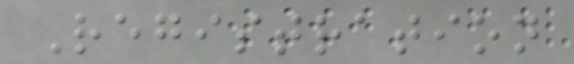Registration
